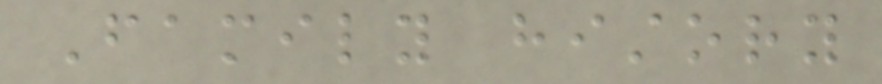Family history
